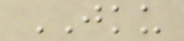JKU
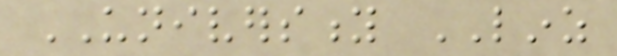UNIVERSITY LINZ
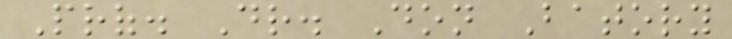Prof. Dr. Don Batory
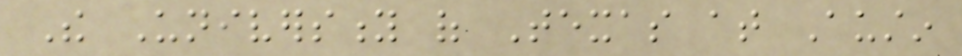The University of Texas at Austin
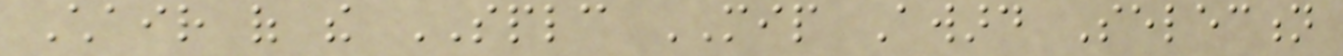Chair of the SPLC MIP Award Selection
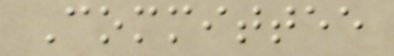Committee
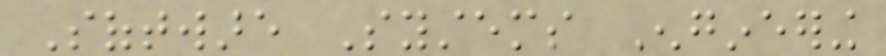Software Systems Engineering
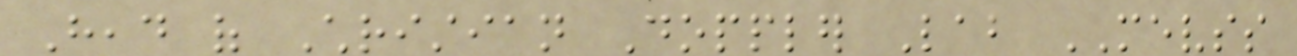Head of Christian Doppler Lab MEVSS
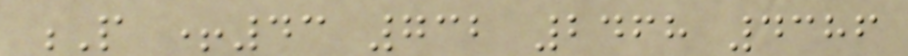P +43 732 2468 4386
